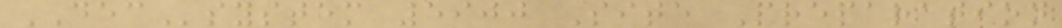DECsystem 5900 Site Preparation
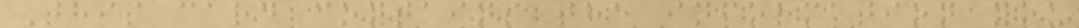This card contains the information you
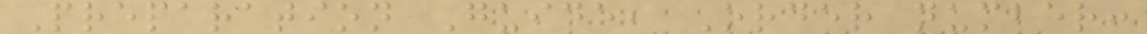Preparation Guide, Order number:
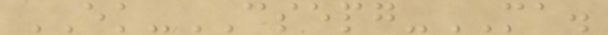EK-CSEPG-MA.
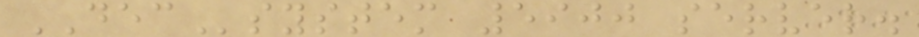DECsystem 5900 server.
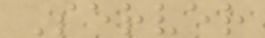Server
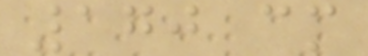170 cm
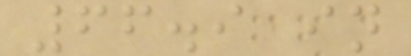66.9 in
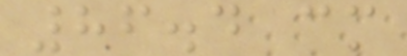86.4 cm
